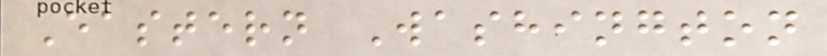Eastern Washington
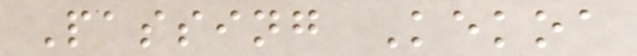Passing Kekoa
